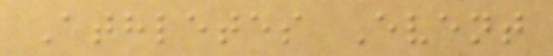Athletes Event
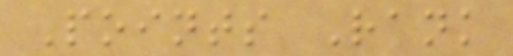Points Rank
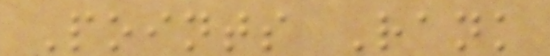Points Rank
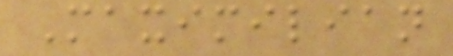Maximilian
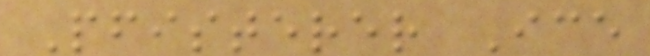Pfisterer Ice
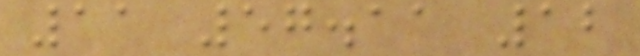11 57.11 12
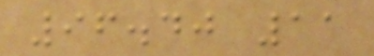96.40 11
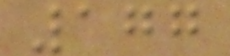177
